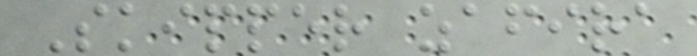Skipper zafira
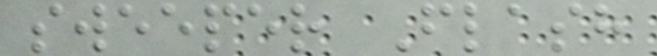sweeper Flash
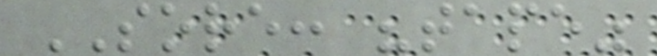SORE: "tape"
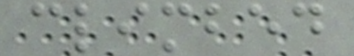climbed
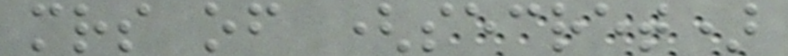mrs of (secret)
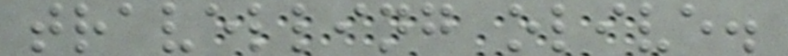travelling olive.
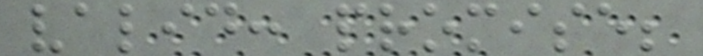valid: promise;
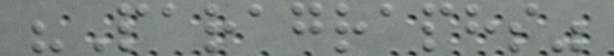"Paragraphs"
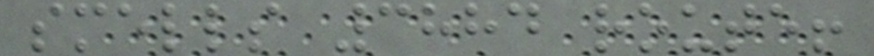smells 3884 route!
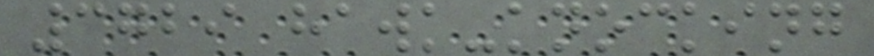3729 hawk-knocking
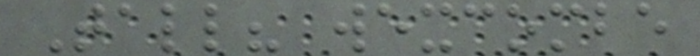Tall? wexcombe
